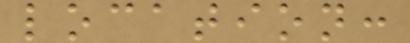location:
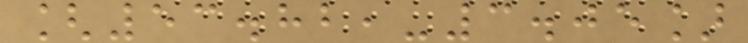[53.82,-3.05]
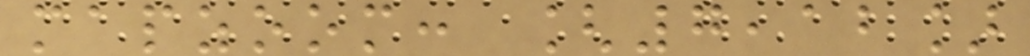mapzoom: [7,12]
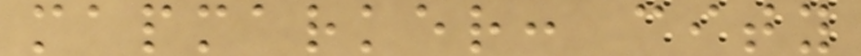mapmarker: city
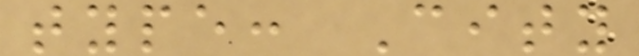type: City
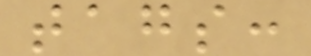tags:
